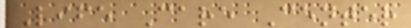Life Care Center
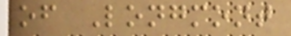of Longmont
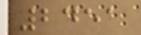2451
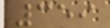359
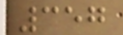357
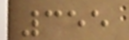355
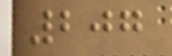207
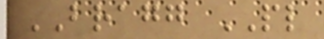BRAGG PL
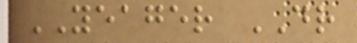YEAGER DR
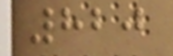820
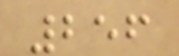256
